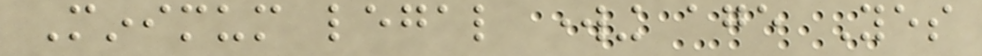Minimum legal working age Yes
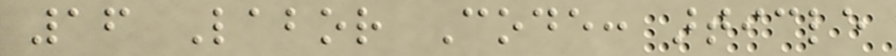16 Labor Code: article
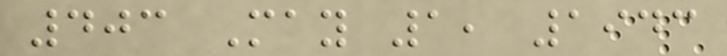403 May 1, 1943
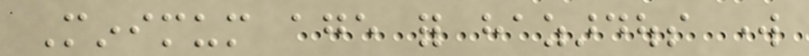Minimum age for hazardous work
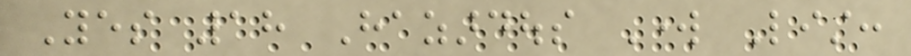Yes 18 Hazardous Work List:
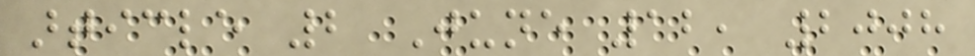article 2 June 12, 2008
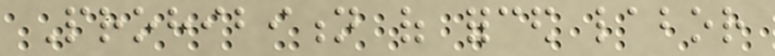Prohibition of forced labor
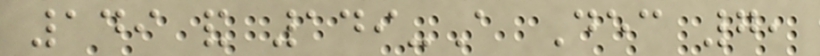149 and 149-A Dec 7,
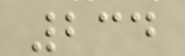234
